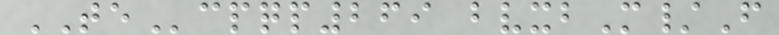TEcpqp269 bvxbM/F
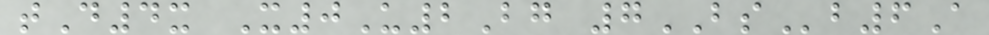tD4x X0U2Bg 7BSb6A
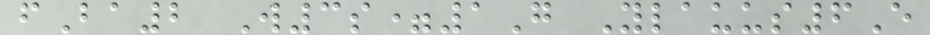fBa2 W3s=1G Ylauus6E
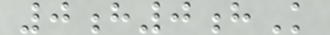0h0hK
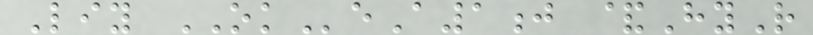Liy OKeA1j &HyR
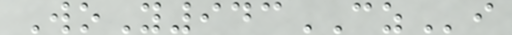WoY943CZi
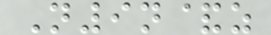N9n&z
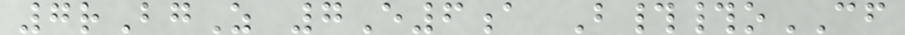7rBgZ 7E6a B##oCF
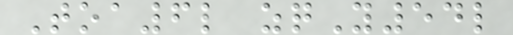Toa6l zqY54l
